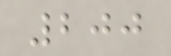200
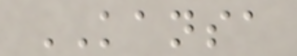KANSA
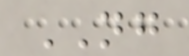NG
